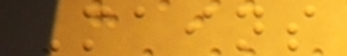Mains
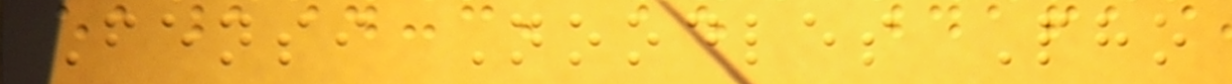Fensi Noodles Pho
